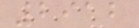2912
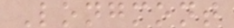Longmont
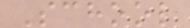School
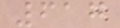617
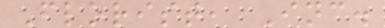Florist, Inc.
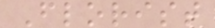Florist
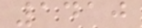1410
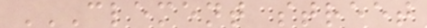CLEMENT STREET
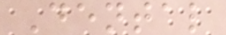Dental
